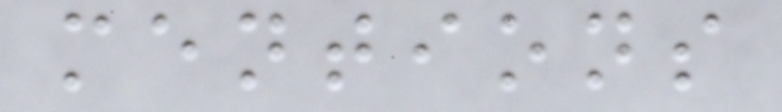mentions
